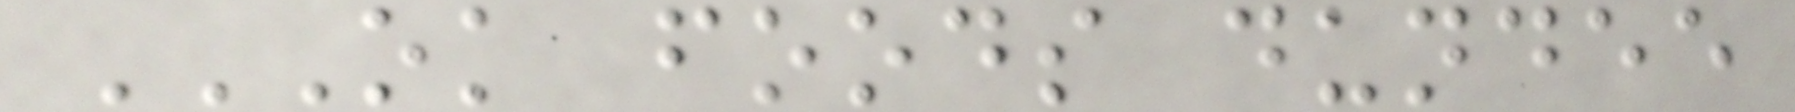OK FOODS DUNDEE
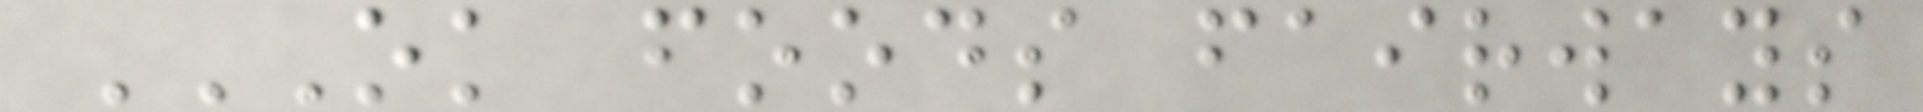OK FOODS FAIRWAYS
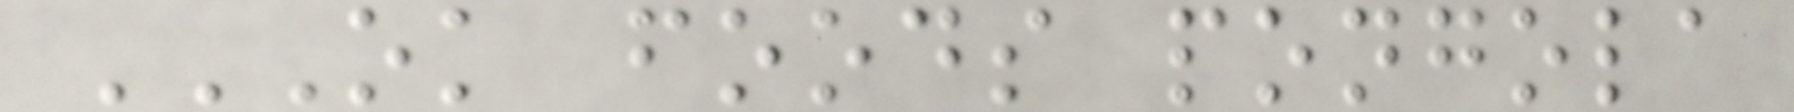OK FOODS PONGOLA
